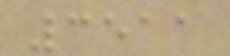3511
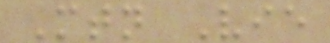Mtn Vie
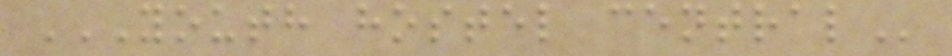YOUTH HOSTEL CENTRAL
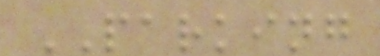PARKING
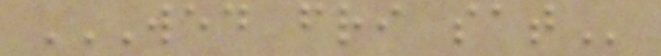WED FRI SAT
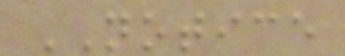NOTICE
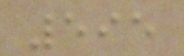595
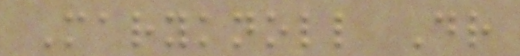Maryknoll Dr
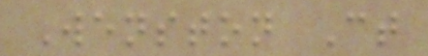Wenston Ct
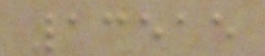13515
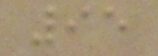95
